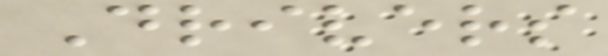Drivers
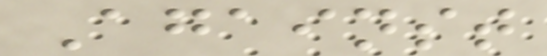Against
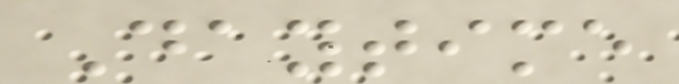Daytime
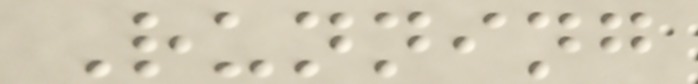Running
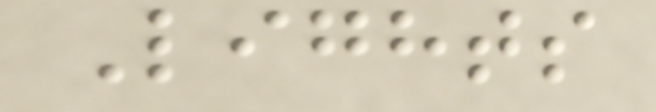Lights
